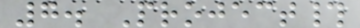7. Project#
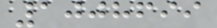1008699
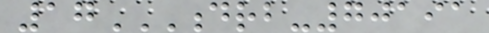17DRB-70191
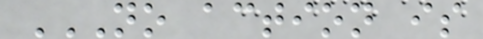NO ACTION IS
